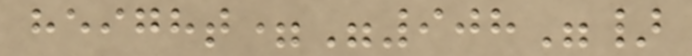height="908"}
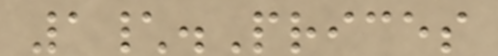1\.Prices
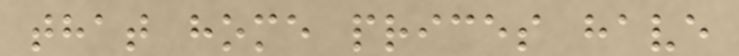that home prices have
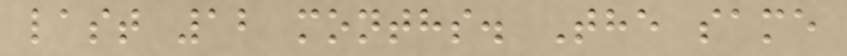last 12 months. The same
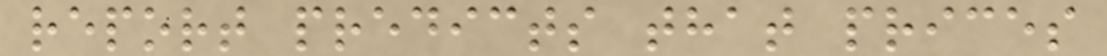report predicts that prices
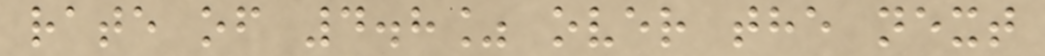rate of 4.8% over the next
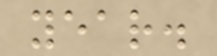year.
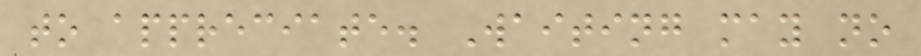to appreciate. Waiting may no
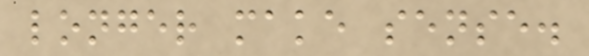longer make sense.
